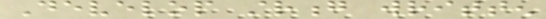Develop strong written
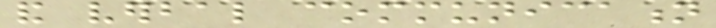and verbal communication
